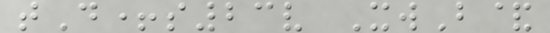tD+s23v XwB&
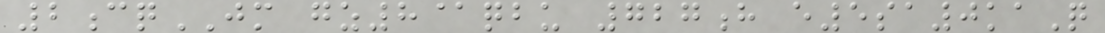2cqJM gz8@qbu 727h e5sa0kaQ
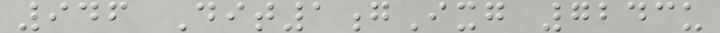946 Dit1gIxg 7243u
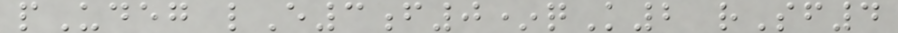pUdeg lE3f0*qK2 rSf4
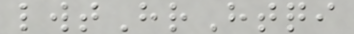lwtHrHtqi
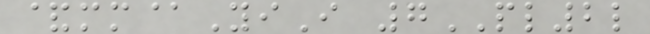&mm@YiI 7PL2l
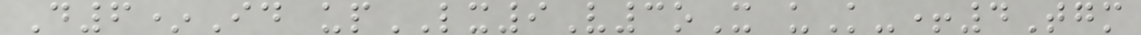D6*Id upLX9V3oX uK-+4Tgm
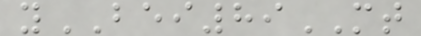yBEI89MT
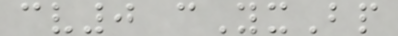cv0 cYxBp
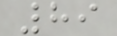89
